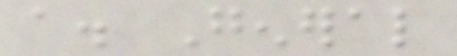a. General
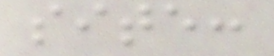site:
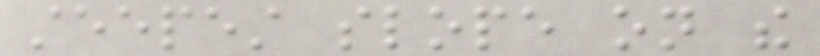steepest slope on the
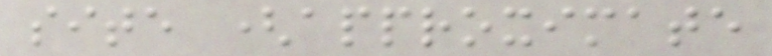site (approximate
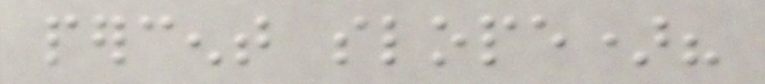percent slope)?
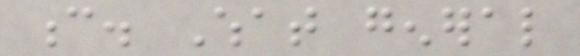c. What general
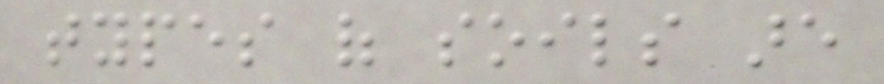types of soils are
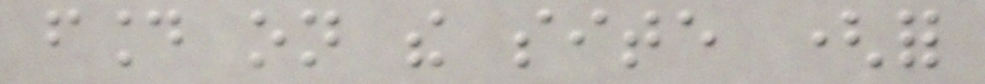found on the site (for
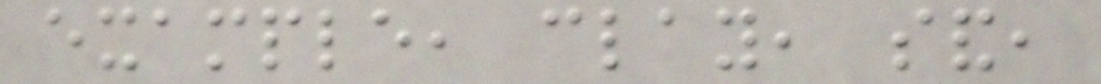example, clay, sand,
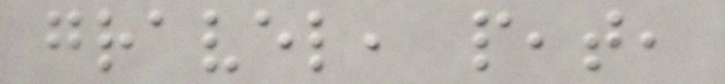gravel, peat,
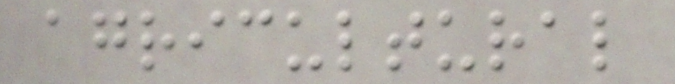agricultural
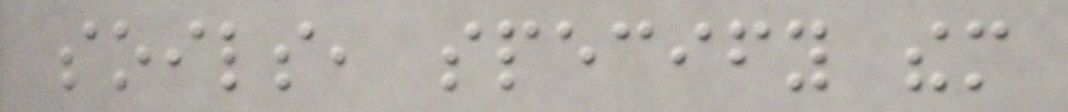soils, specify them
